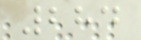284
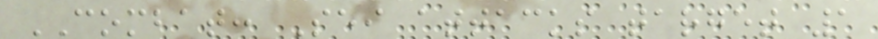COMBAT: Sei attacks target 1
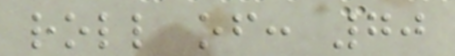roll of: 70
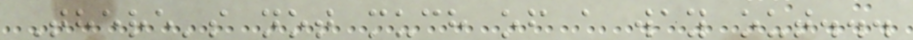There's not much of a way out...
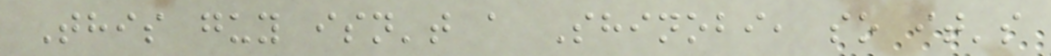This guy isn't a Shinobi, so it's
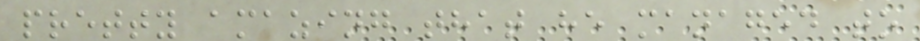pretty amazing that he managed to
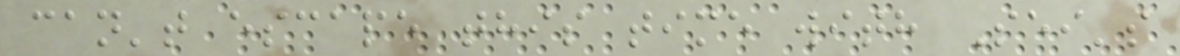can't escape this time with Sei's
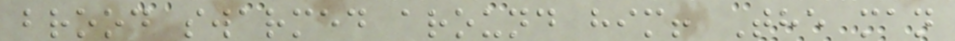brood swarmed around him! The man
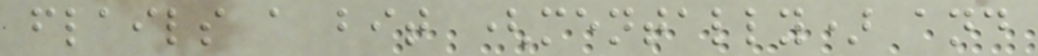flails a bit (mentally) and
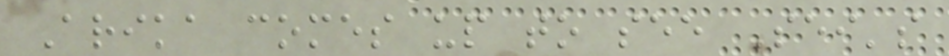Arika comes up to see Sei's
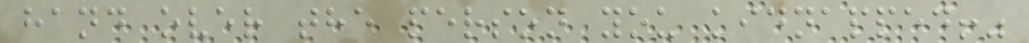hand over the person you kidnapped!"
